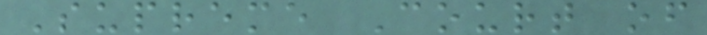Supreme Court of
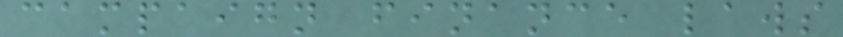campaign finance laws
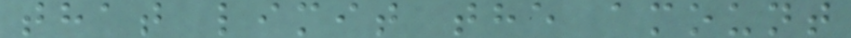that limit the amount
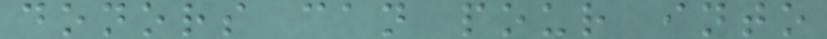donors can pour into
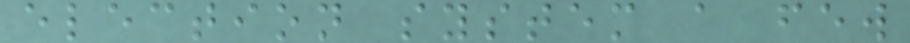election system a few
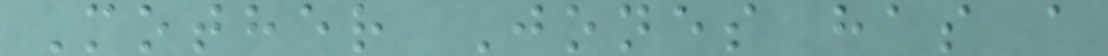Mother Jones has a
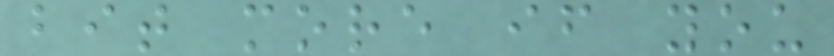bit more if you
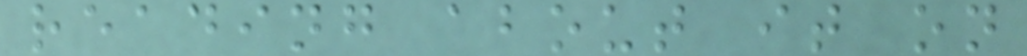reading about it on
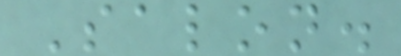Salon.
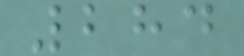284
